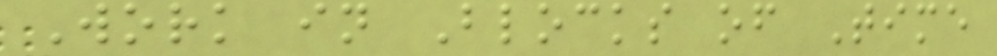Work in Blocks of Time
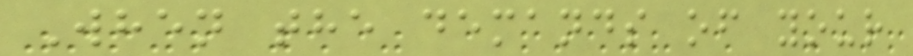When the demands of your
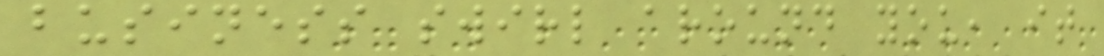business swirl around you, it
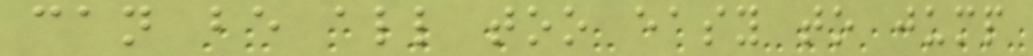can be all too easy to jump
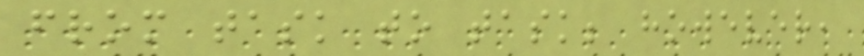from task to task; however,
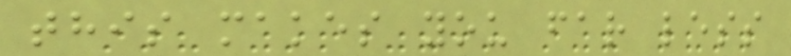this makes you far less
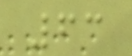63
